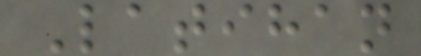Latihan
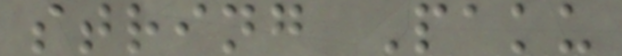string Paku
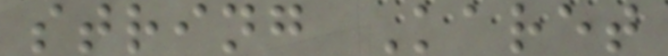string Karet
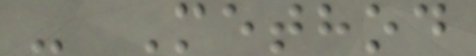- Method
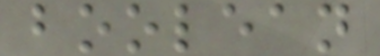boolean
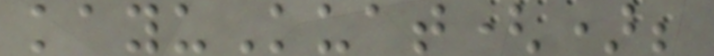kayuKuat();
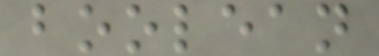boolean
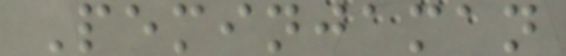Peminjaman
